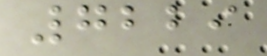7229
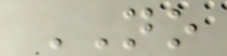NO
